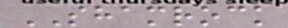SHAMROCK
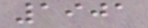1901
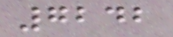7242
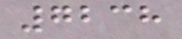7238
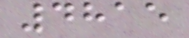4815
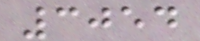3054
